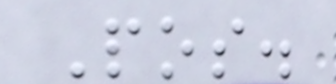Pos.
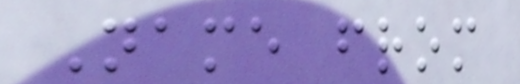Name from
